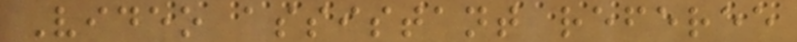Video assistant referee
